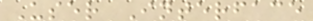User Interface
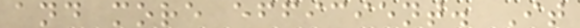and more efficient. It
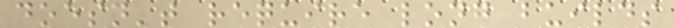doesn't require long builds
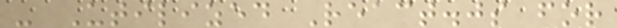- Utilized React.js for
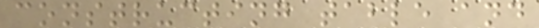constructing table and
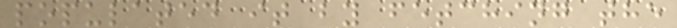populated it by fetching the
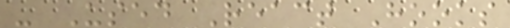- Used React Hooks
